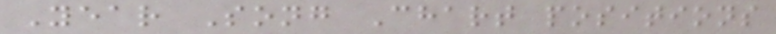Year Song Chart positions
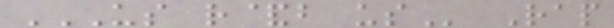US R&B US Rap
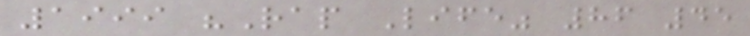1999 "Rap Life" 86 45
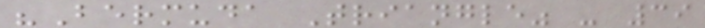"Bermuda Triangle" - 39
